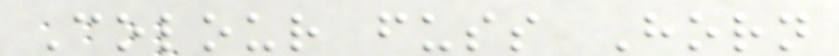Colour fuss Horn
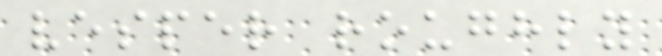vesper roughly
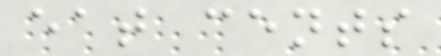eat cents
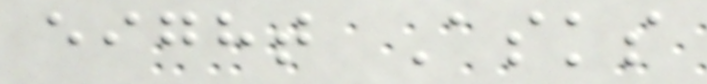eight Asks
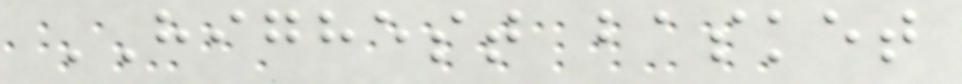HIGHEST basket
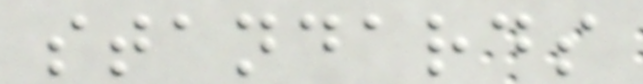standards
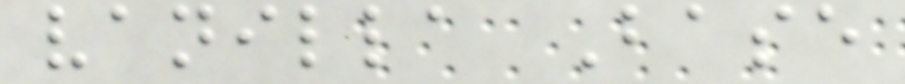vanilla Base
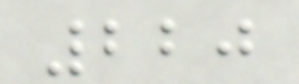220
